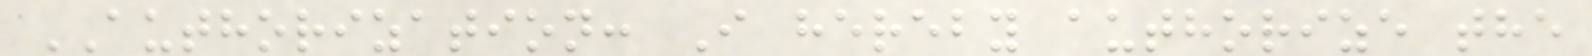AUTHORIZATION: I hereby authorize the
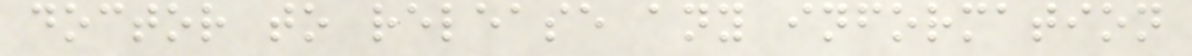doctor to release any information
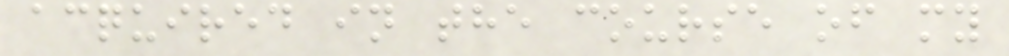acquired in the course of my
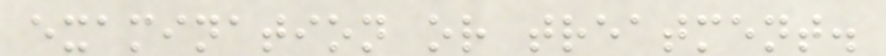examination or treatment.
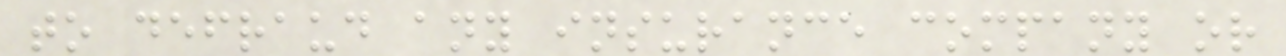to defraud any insurance company or
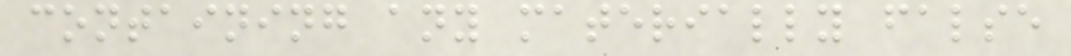containing any materially false
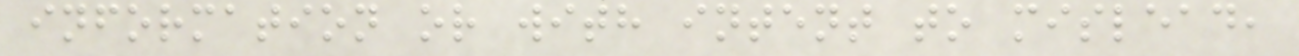information or with intent to mislead,
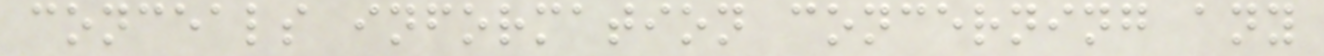conceals information concerning any
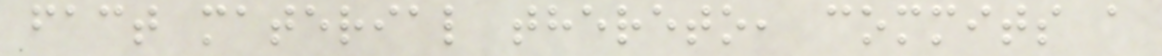fact material thereto, commits a
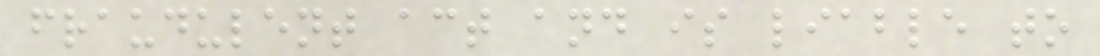fraudulent act and is liable to
